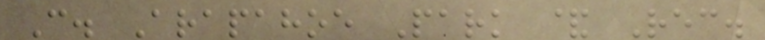C. Arapahoe Park & Rec.
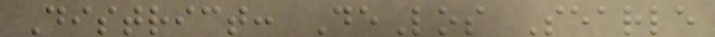District: DeLos Searle
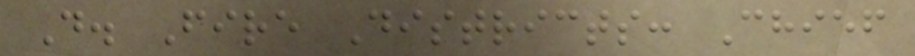D. Fire Districts: Chief
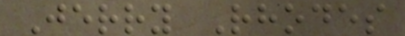Jerry Rhodes
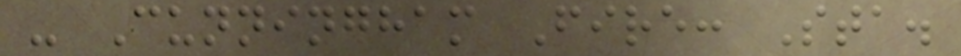- Cunningham Fire: Sta.
